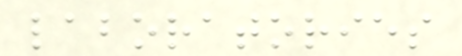laboratories
